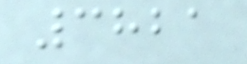3821
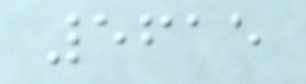5615
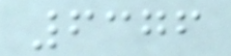6376
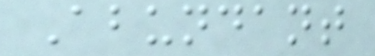Abundant
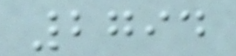2794
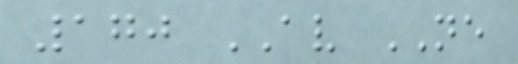170 AV NE
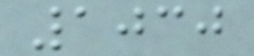1030
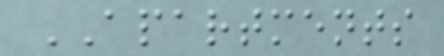APARTMENTS
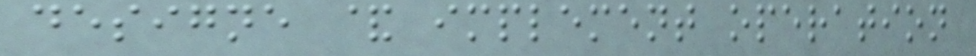designe & implement operation
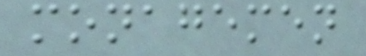monagemen
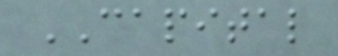CAPITAL
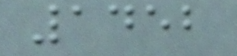1452
